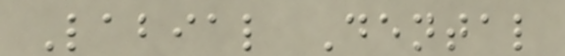Labial Dental
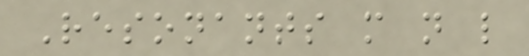Resonants m n l
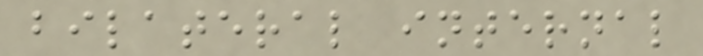bilateral internal
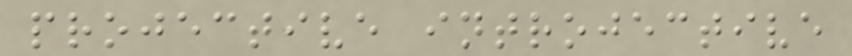projective introjective
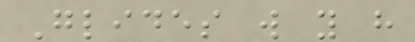Glides w y h
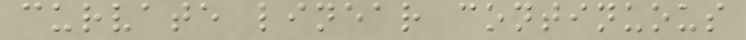curvate linear continuous
